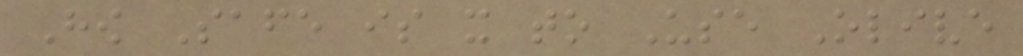How Safe is it to Use Olive
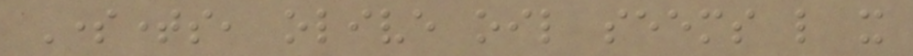Sometimes, olive oil seems like it
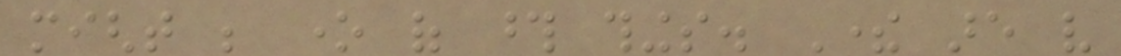might be one of those things. There are very
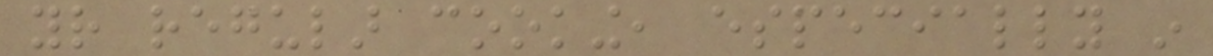your regular cooking, especially in
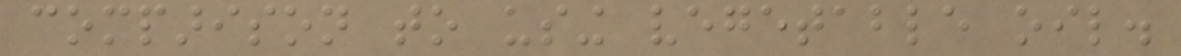comparison to using vegetable oil.
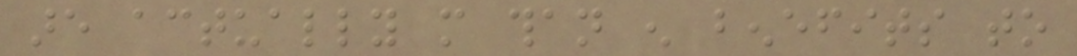are actually more than enough benefits to
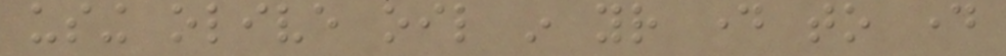using olive oil in your day to day
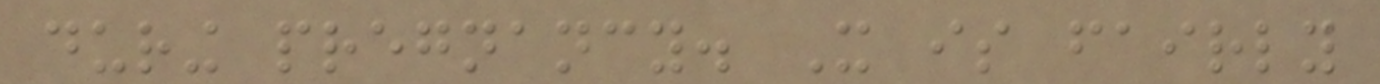during pregnancy. It is fairly
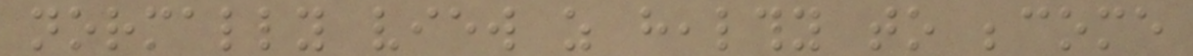normally view as healthy to become
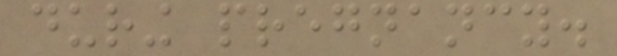during pregnancy.
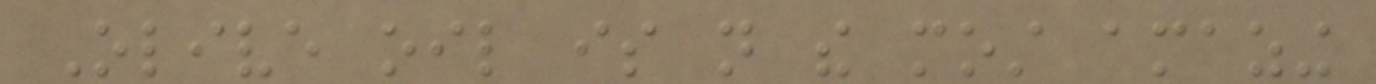Olive oil is not the most amazing
